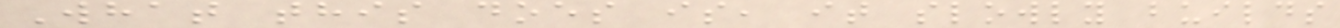What this does is, it slowly builds
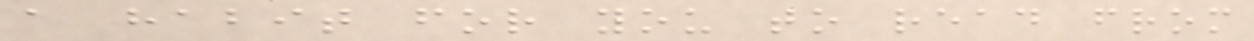a habit for you to read from
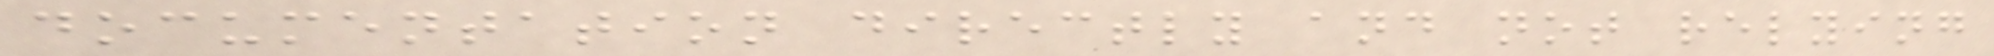documentation directly and not relying
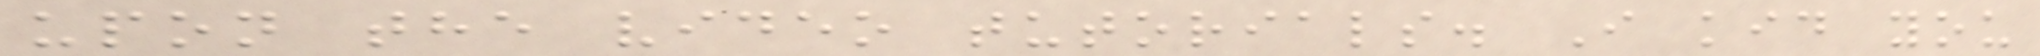upon the video tutorials. I kid you
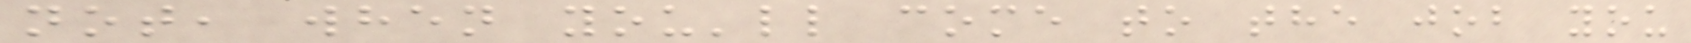not, when you'll come to the job you
